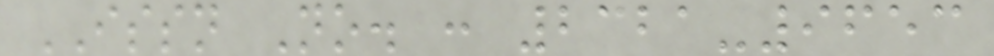ISSN No. : 2321-9653
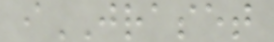iJRASET
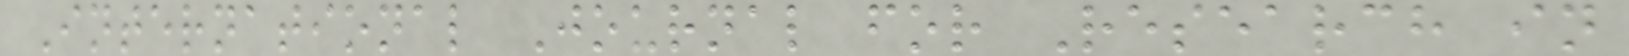International Journal for Research in
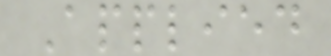Applied
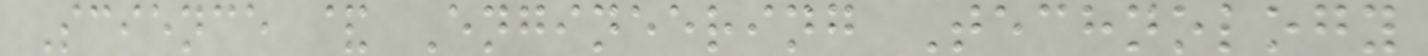Science & Engineering Technology
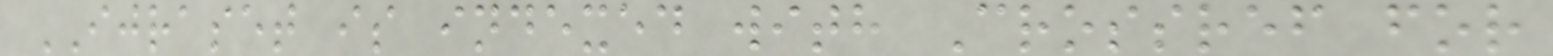IJRASET is indexed with Crossref for
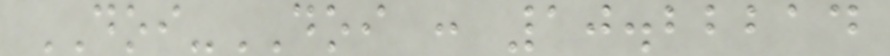DOI-DOI : 10.22214
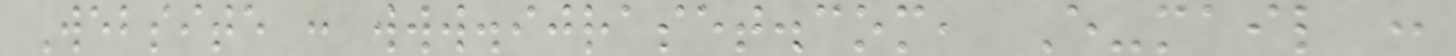Website : www.ijraset.com, E-mail :
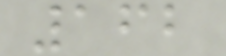162
